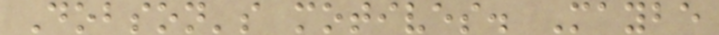Dobson's motives. Maybe
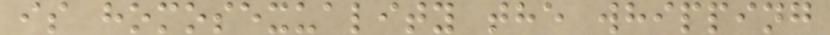is homosexuality the whipping
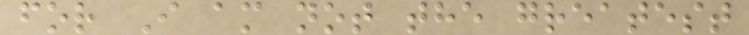for I am not the greatest
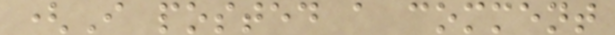(I posted a comment
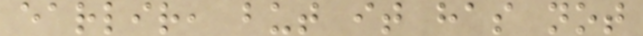earlir, but it has not
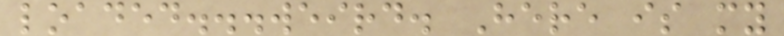loaded...weird. Here is my
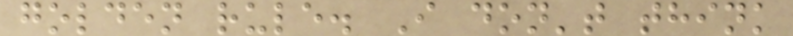golden rule. I don't think
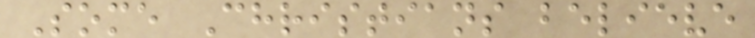Some Christians believe
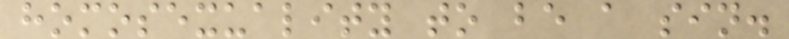homosexuality to be a sin.
